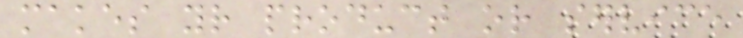makes your product or service
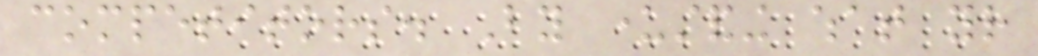competitors. By understanding what your
